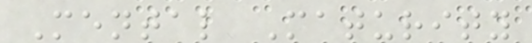Mental Maturity
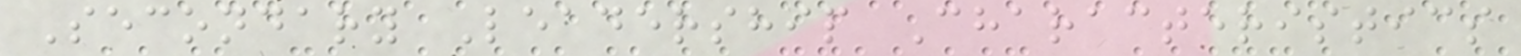Secondary Leadership Characteristics
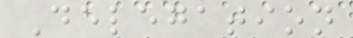Delegation
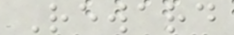Reward
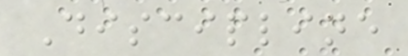Discipline
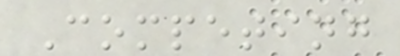Competing
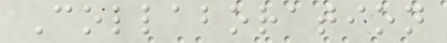Collaboration
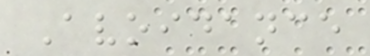Avoidance
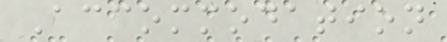Accommodation
